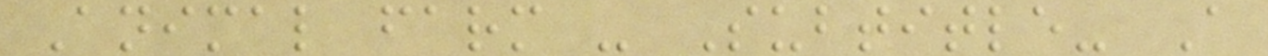Animal farm - Subtitle- A
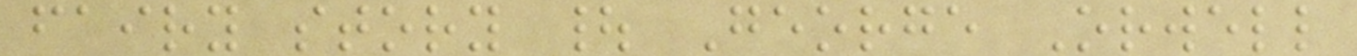fairy story | George Orwell
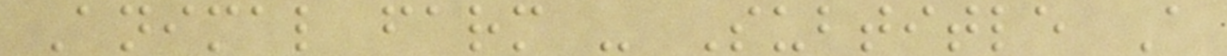Animal farm - Subtitle A
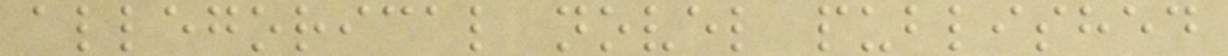allegorical novel published
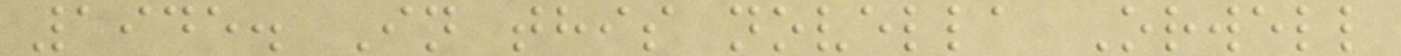1945. In this novella Orwell
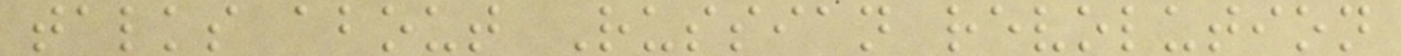talks about Russian revolution
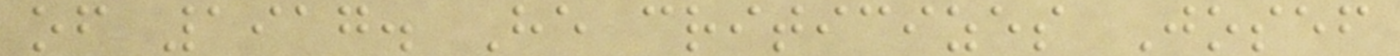of 1917. He criticizes Josef
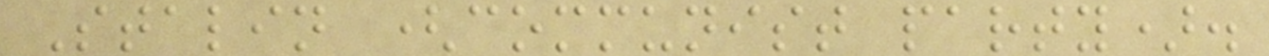Stalin (communist party).
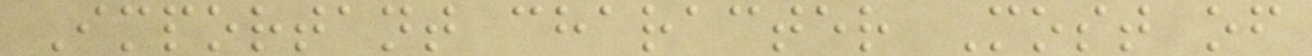Important character Most of
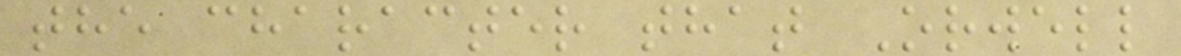the character that Orwell
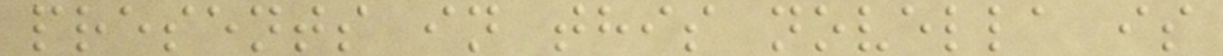presents in this novella is
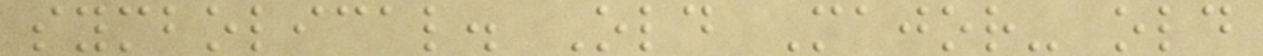symbolical. Old Major- old
